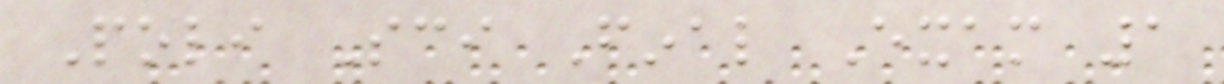Poli Sci Final Exam 1
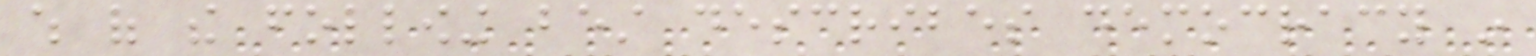which of the following best describes democracy in
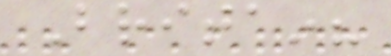Britain?
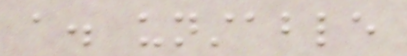a. unstable
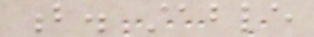b. stable
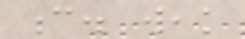c. weak
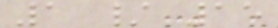1 / 15
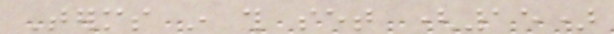Terms in this set (15)
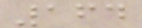164
